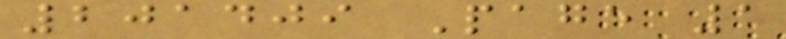201409 Page 1
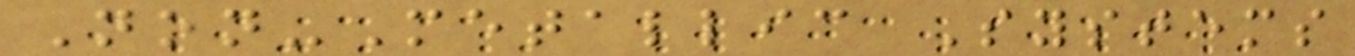Non-Metallic Systems
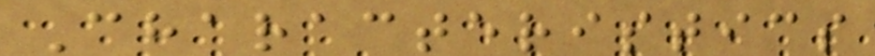Characteristics
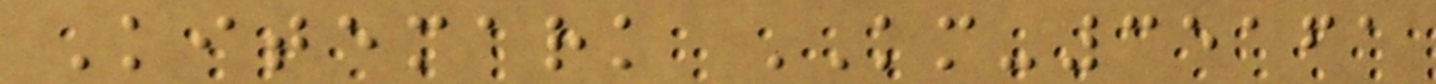Kitemark KM-35161
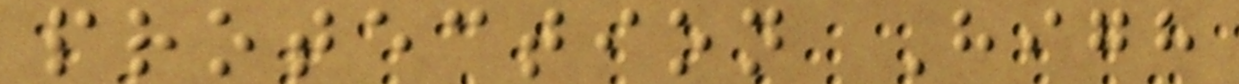protection High
